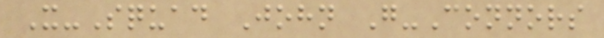X-Squad John G-Connors
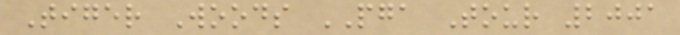Tiger Woods PGA Tour 2001
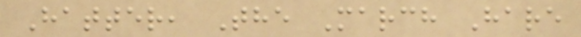Hatter, The March Hare
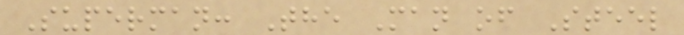Superman: The Man of Steel
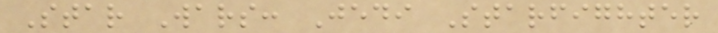Star Wars: Jedi Starfighter
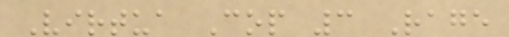Virtua Cop 3 Rage
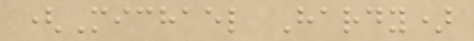(Michael Hardy)
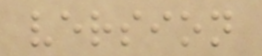version
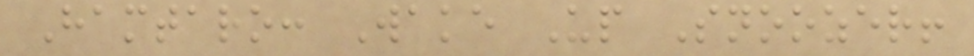Hamtaro: Wake Up Snoozer!
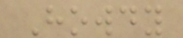Howdy
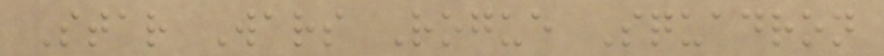Star Wars Rogue Squadron
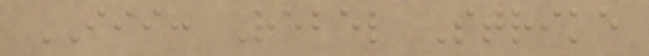III: Rebel Strike
